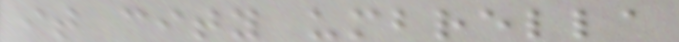it city umbrella
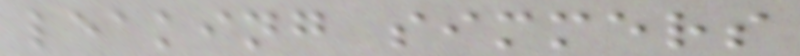leaking simmers
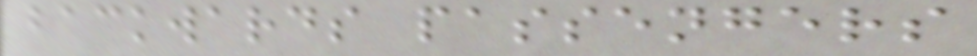backwards passengers
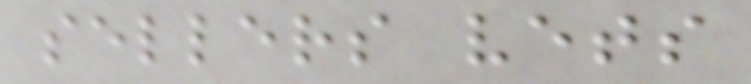sellers vets
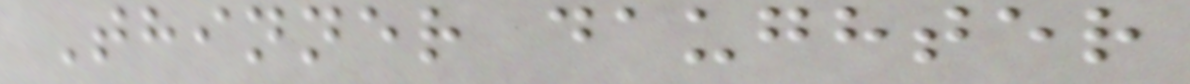Thinner daughter
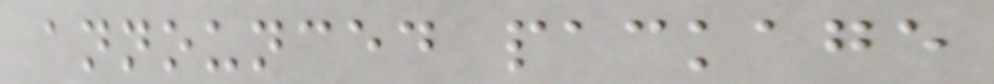announced package
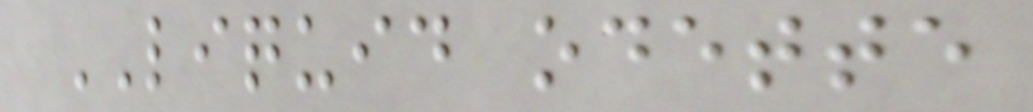LIQUID odette
